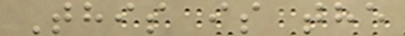This is the
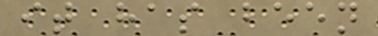it has been
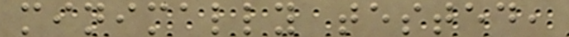minimally tested,
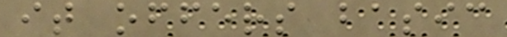it offers basic
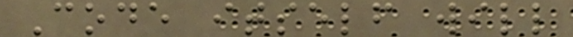Code itself will
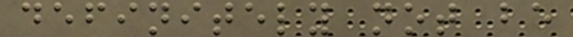definitely not be
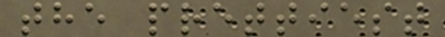the prettiest
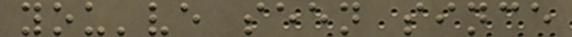you've seen since
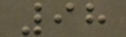98
